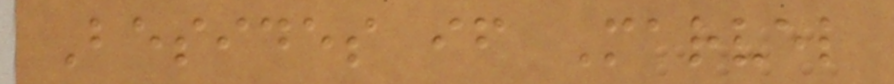Besides if Marvel
